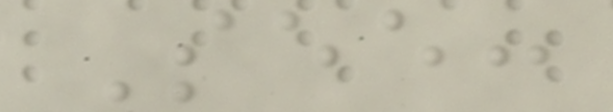See:
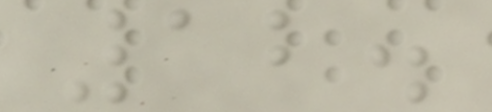12.
